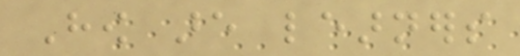How are learners
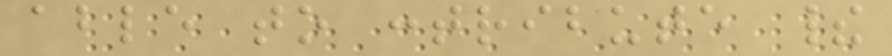able to contribute their
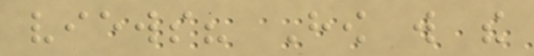views? How will the
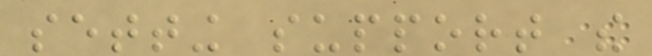setting support the
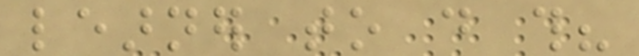learner to do this?
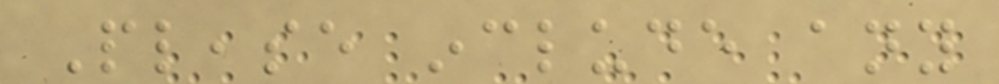Please include any
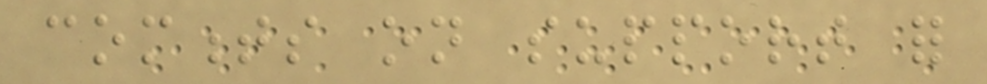comments on support for
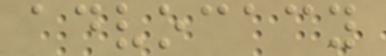advocacy
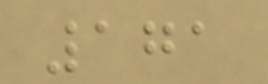171
